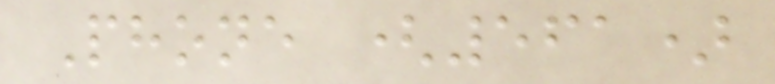Phone (561)
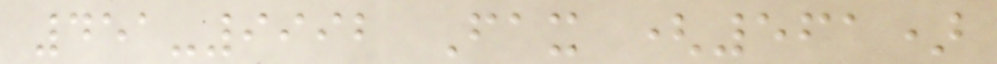451-9992 Fax (561)
